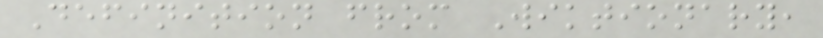Definition from Wiktionary,
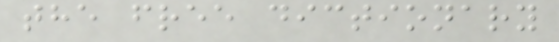the free dictionary
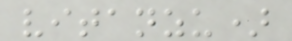vitanzu)
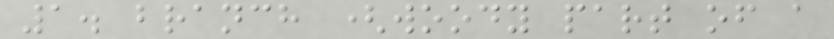1. branch (woody part of a
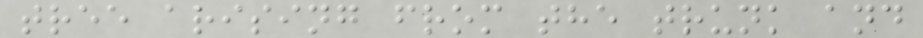tree arising from the trunk and
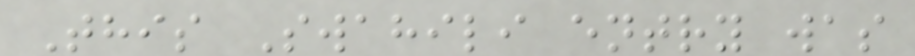This Swahili entry was
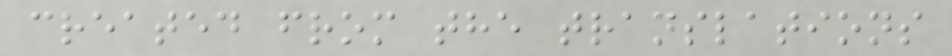created from the translations
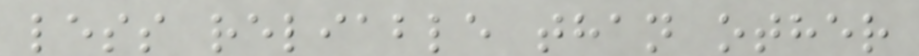less reliable than other
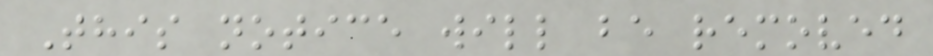This notice will be removed
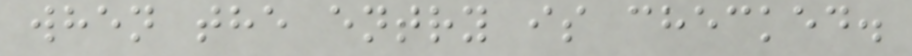when the entry is checked.
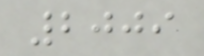2009
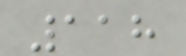118
